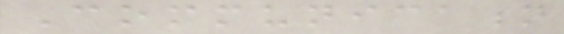Communication
